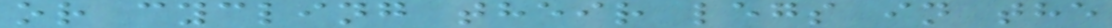or cycling their legs in the
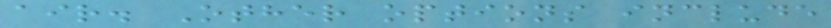air. Other options include
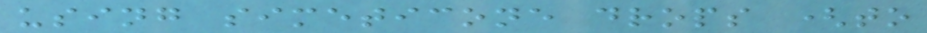using simeticone drops (to
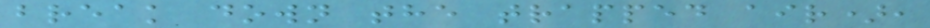break down the trapped air),
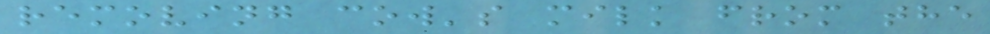removing cow's milk from the
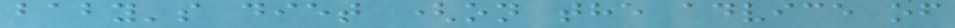baby's diet (on the advice of
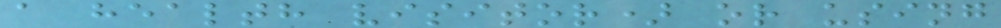a health visitor) or using
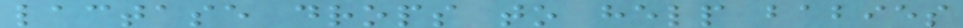lactase drops to help babies
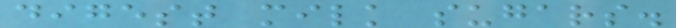digest milk sugars.
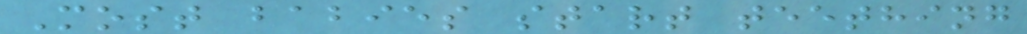Most babies start teething
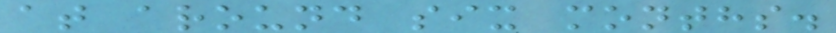at around six months.
